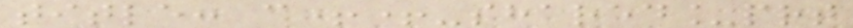title: c++-shared_prt
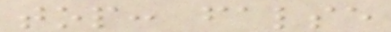top: false
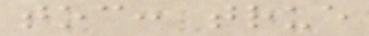toc: true
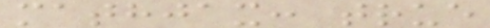mathjax: true
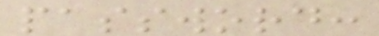password:
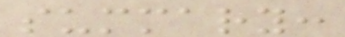summary:
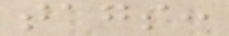tags:
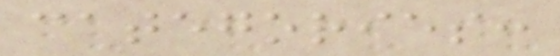categories:
